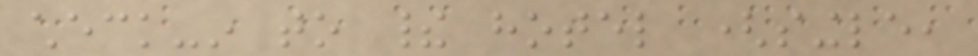check-in to their hotel (single,
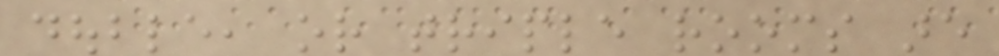double, or triple rooms are
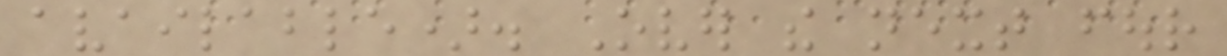available). Over the next four
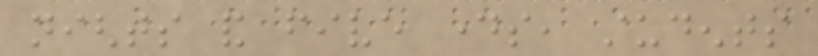nights and five days, students
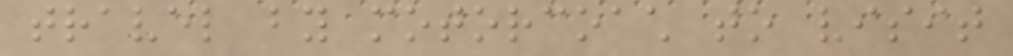travel by motorcoach to visit
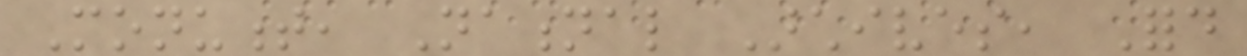Monument, National Archives, Ford
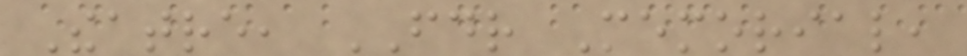Theatre, FDR Memorial,
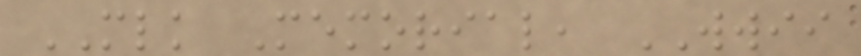MLK Memorial, WWII
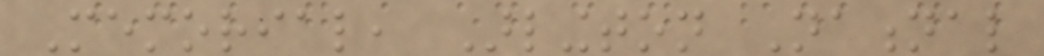Memorial, Arlington National
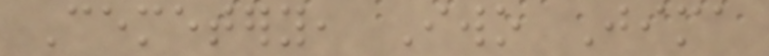Cemetery, Iwo Jima
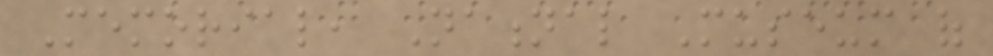Memorial, National Museum of
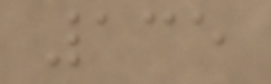135
